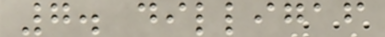7. dilligaf
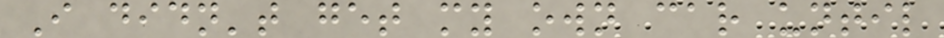I didn't get my own car until
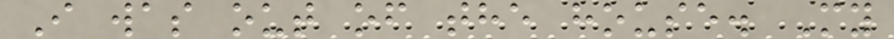I was out of the house. My
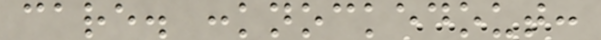care. :knockedout:
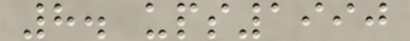8. ups1990
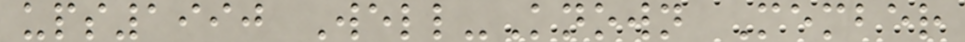ups1990 Well-Known Member
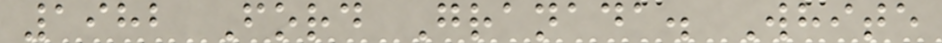1982 Ford Granada. White
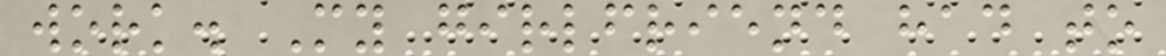work. My girlfriend had to
